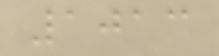1013
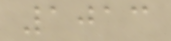1013
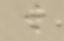w
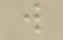w
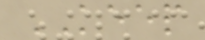KEEP
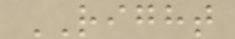RIGHT
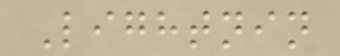Lightnin
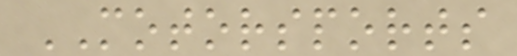MOTORSPORTS
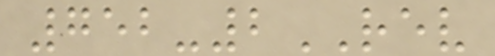752-2REV
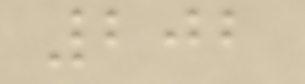202
